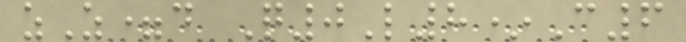zZ=d Q0L8*C6
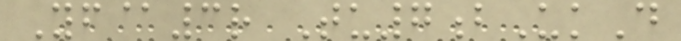Yf@3r Tu7bUkD
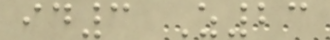id3 Z23
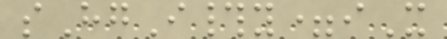sHgI#y=iX
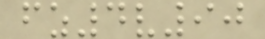fz4v90
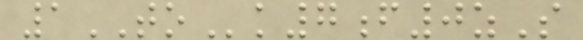1TOk7f0zS
